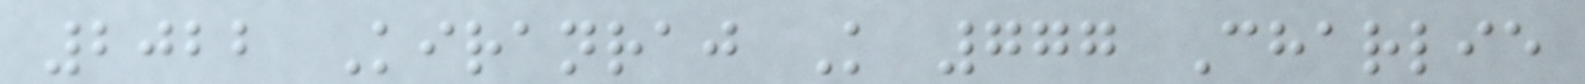2022 Kiranraj K 777 Charlie
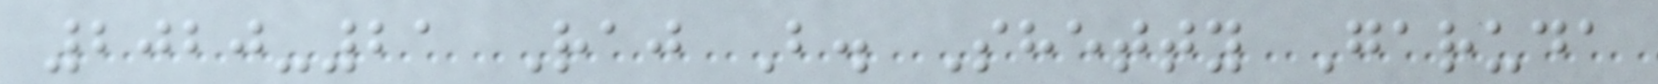2020-21 Raj B. Shetty Garuda
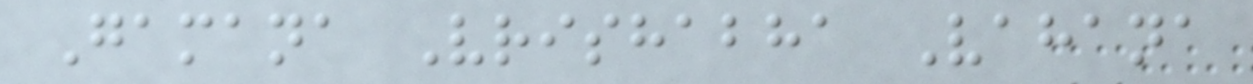Gamana Vrishabha Vahana
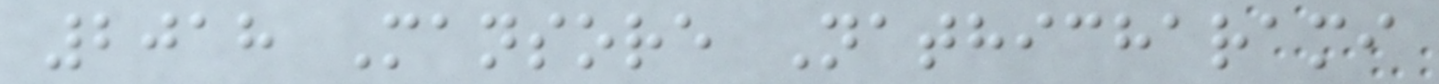2018 Mansore Nathicharami
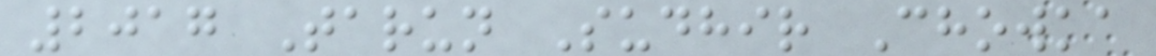2017 Tarun Sudhir Chowka
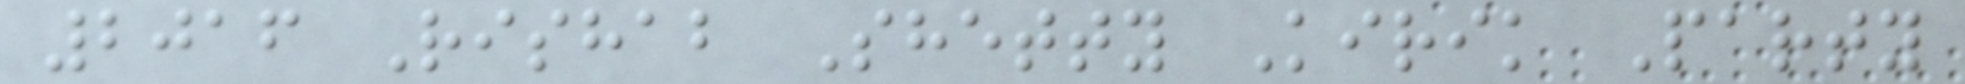2016 Rishab Shetty Kirik Party
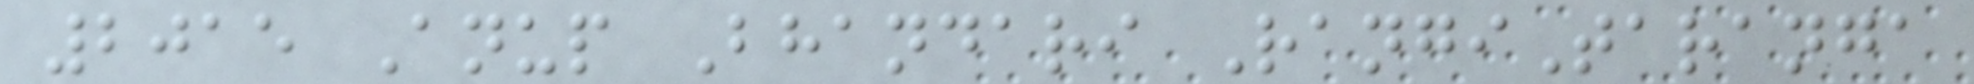2015 Anup Bhandari RangiTaranga
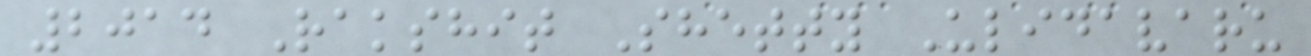2014 Rakshit Shetty Ulidavaru
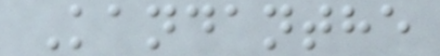Kandanthe
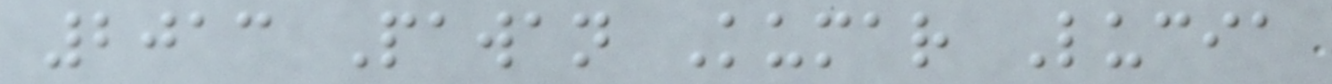2013 Pawan Kumar Lucia
